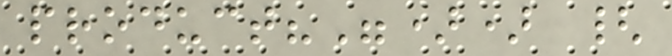product?")) {
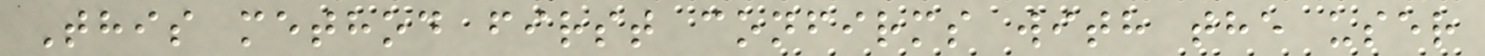This method first confirms with the user
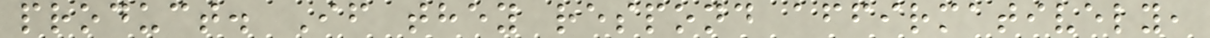product. If they respond affirmatively,
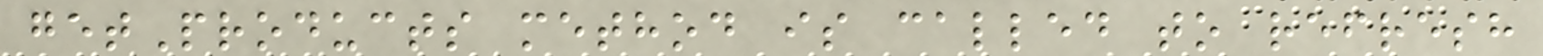getProducts method is called to refresh
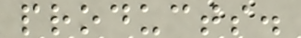products.
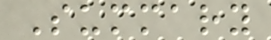Summary
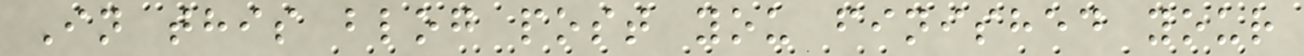In this blog post you finished your
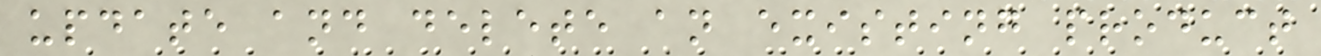update and delete an existing product
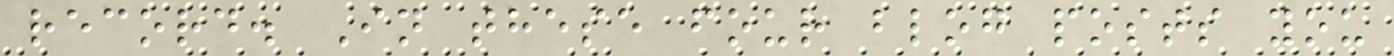record. In these four blog posts you
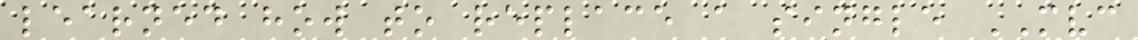learned how to replace a single MVC
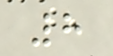8
